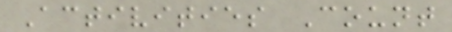Activities Count
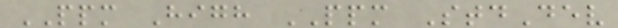PPM High PPM StdDev
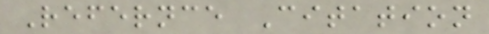Refernce Citation
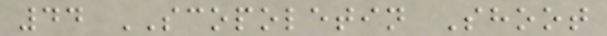44 SCOPOLETIN Shoot
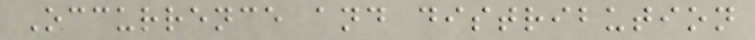Occurrence and distribution
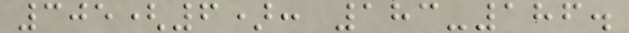305(6): 183-186.
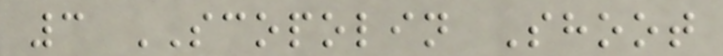3 SCOPOLIN Shoot
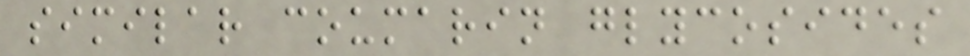similar coumarin glycosides
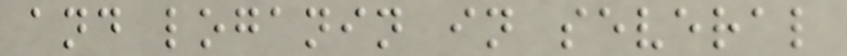and loganin in several
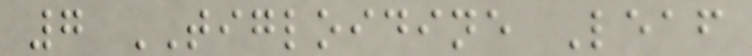7 TIGLOIDINE Leaf
